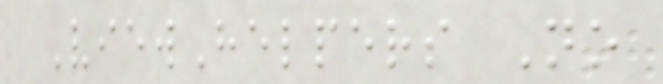ViewHelpers No
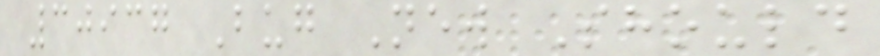30937 Bug New Should
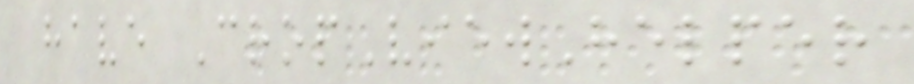have CropViewHelper
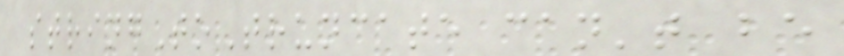stringToTruncate can't be
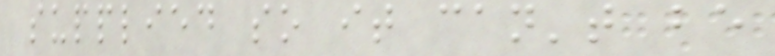supplied so it can't be
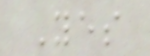Yes
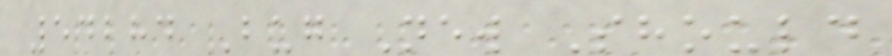54284 Bug New Should
